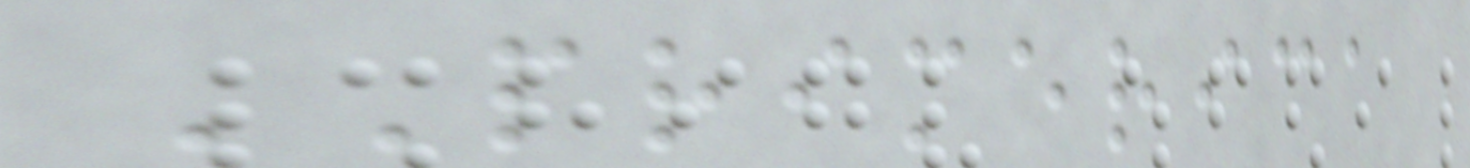PRIMERICA
